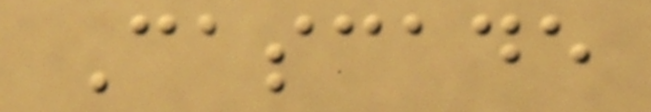Cascade
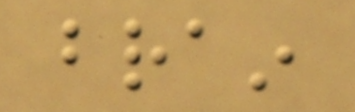brain
